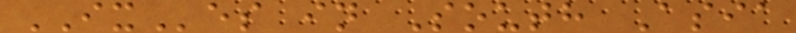IXes in South Asia
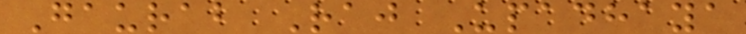Gaurab Raj Upadhaya
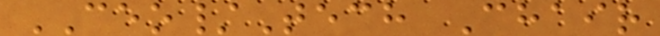CEO/Tech Chair
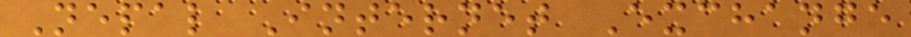Nepal Internet Exchange
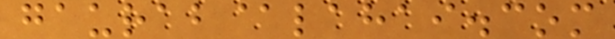gaurab@lahai.com
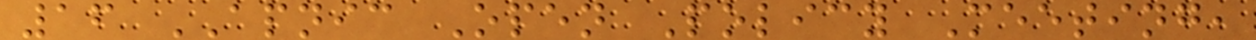16 APNIC Open Policy Meeting,
